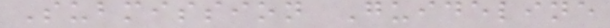Submission Guideline
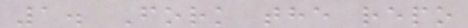1. Fork the repo
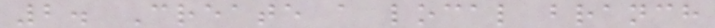2. Create a local branch
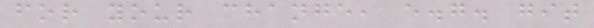for your change, e.g. git
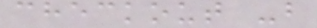checkout -b
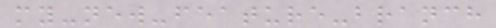my-new-feature-branch
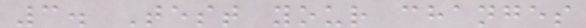3. Test your changes
